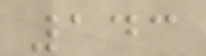143
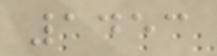1453
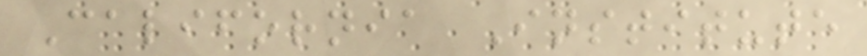California Institute
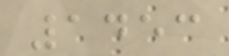1453
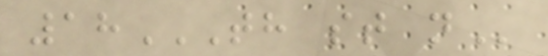18TH ST N
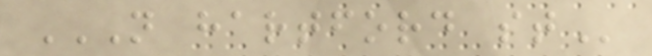N HARTFORD ST
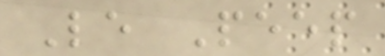Le Peep
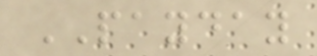PAYDAY
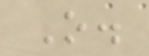O.
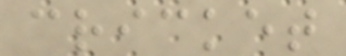cricket
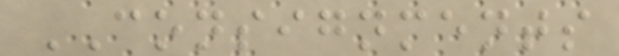CONSIGNMENTS
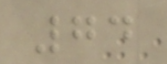74
